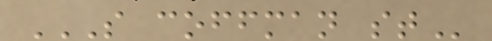S COFFMAN ST
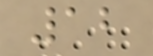12
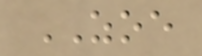ZOE
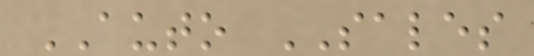AUTO SALES
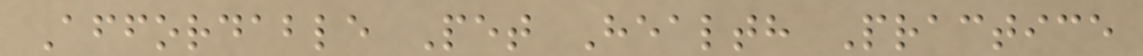Affordable Pet Health Practice
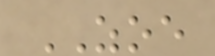ZOE
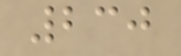230
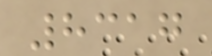8317
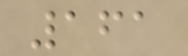161
